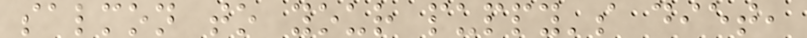salmon to your puppy's diet,
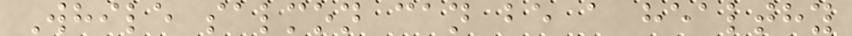While salmon can be a healthy
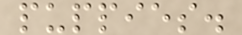puppies.
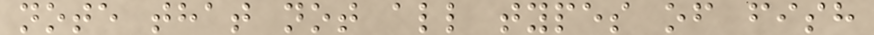note that not all types of fish
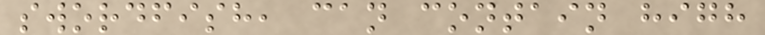swordfish, can contain high
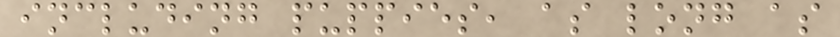including puppies, as long as
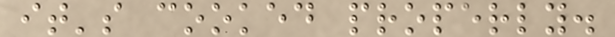it's cooked properly.
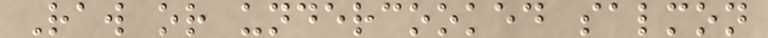Raw or undercooked salmon
